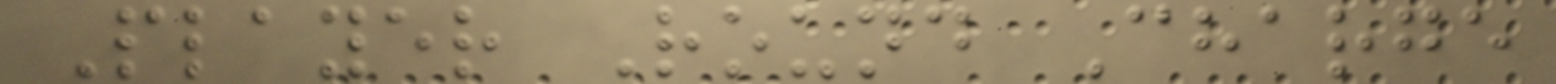Player Round Charge
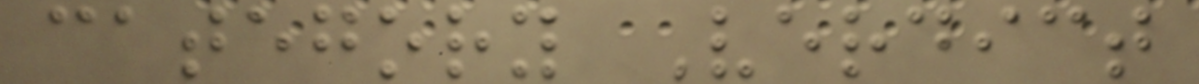category Verdict
